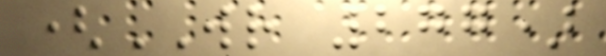(WR 277)
